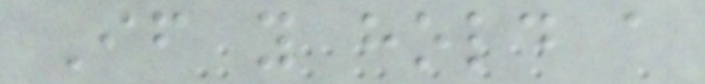If you hold a
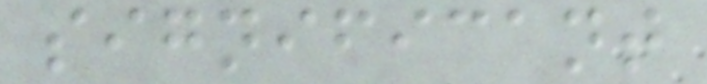significant
